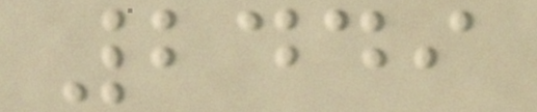2449
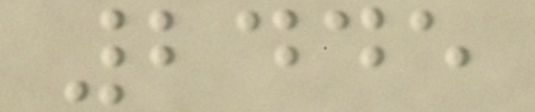2445
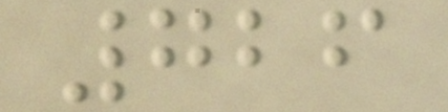726
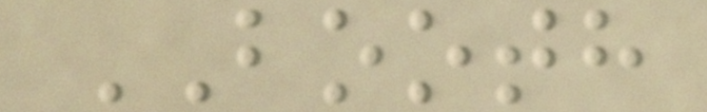BOOTH
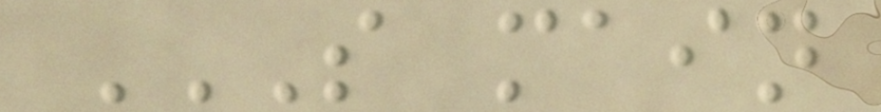S MAIN
